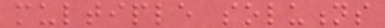multiple solutions
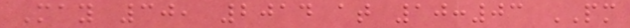May 30, 2014 at 10:03 PM
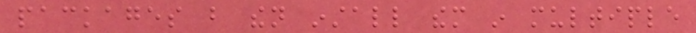packages but then install them in multiple
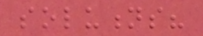solutions?
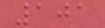101
